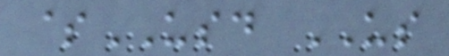$USD US
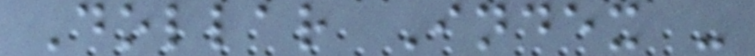Dollar Index -
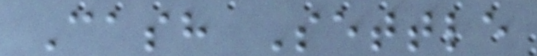Cash Settle
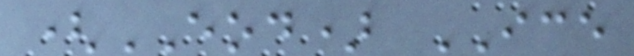(EOD) ICE
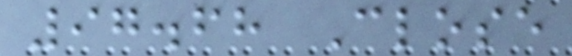97.68 Close
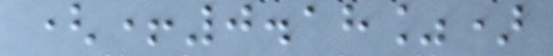(+0.18%)
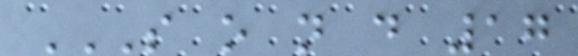S O N D 17
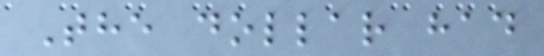The dollar had
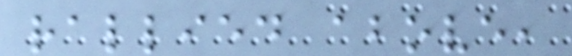rallied above,
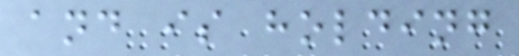and is holding
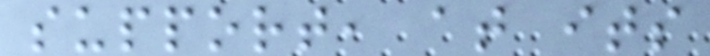support, at its
